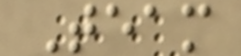Team
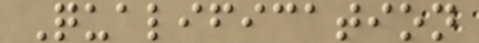Qualification
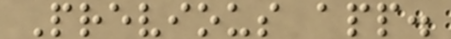Previous app.
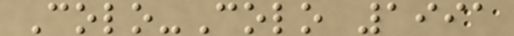Colo-Colo 1991
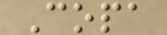Copa
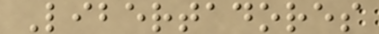Libertadores
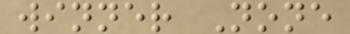winner None
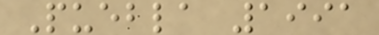Puebla 1991
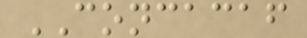CONCACAF
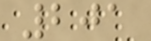201
